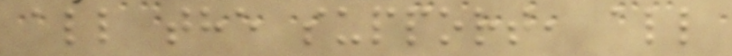all the support, all
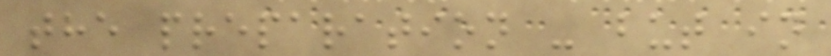the preparation - but in
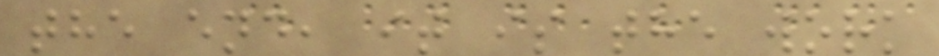the end, it is the work
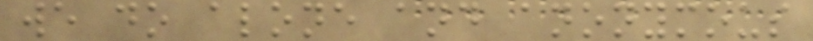we do alone and anonymous
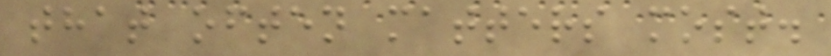that often matters most.
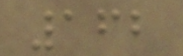162
